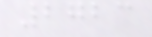2723
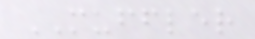MUFFLER
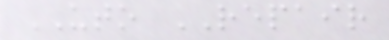UTO REPAIR
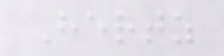Hertz
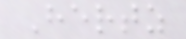Hertz
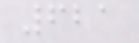621
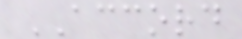ACCORD
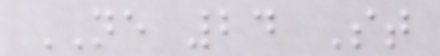NE 24 St
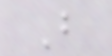B
